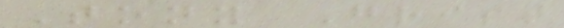Tony Grist
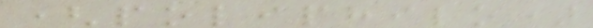(poliphilo)
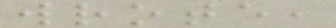wrote,
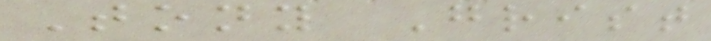Tony Grist
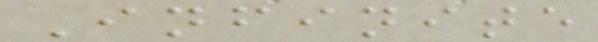Infinite
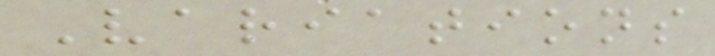Variations
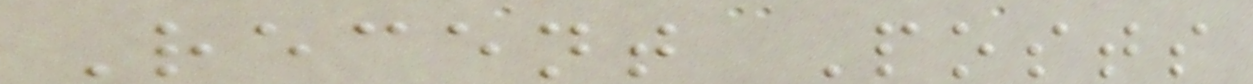Recent Posts
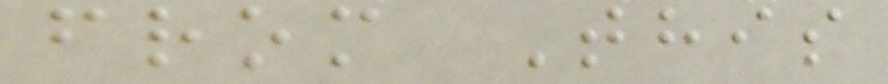from This
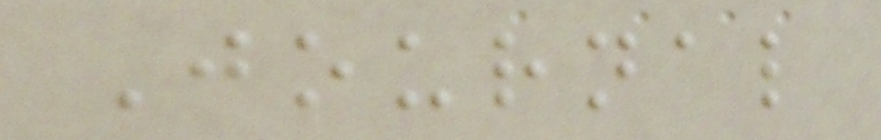Journal
